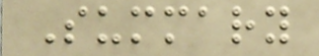Summary
